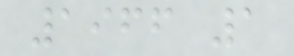1966 1
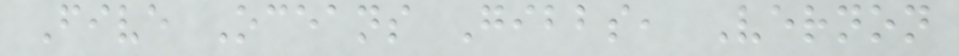Five Oceans Gibbs, Vernon
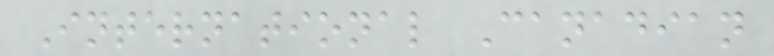International Canadian
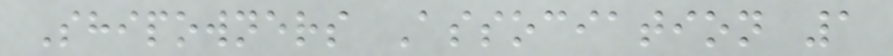Shipowners Association 1
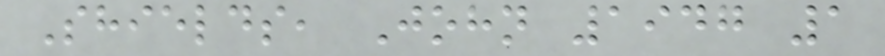Shields, John 1947 1
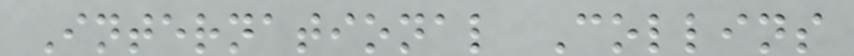International Collins
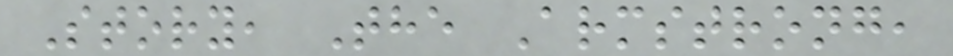Story, The Armstrong,
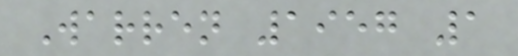Warren 1957 1
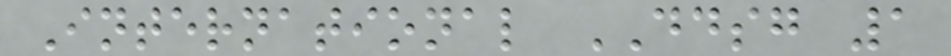International DDSG 1
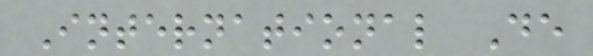International De
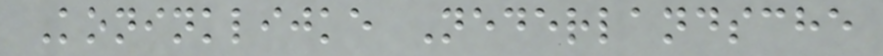Koninklijke Nederlandsche
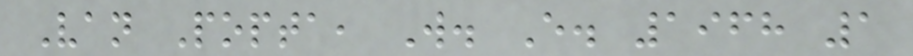Van Popta, W. E. 1968 1
